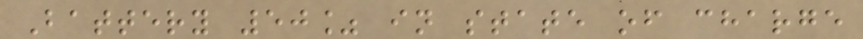Battery 50% in state of charge
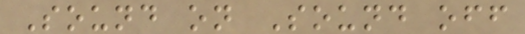Sound on Sound off
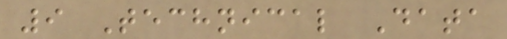9 Technical Data
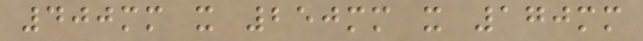400mm x 250mm x 170mm
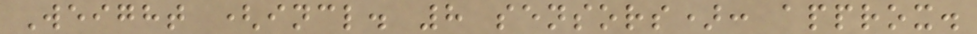Weight (incl. 8 sensors): approx.
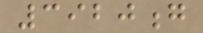3920g
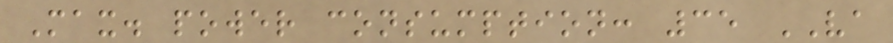Max. power consumption: 35 VA
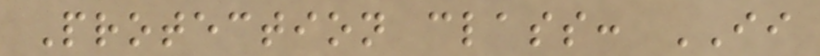Protection class: II
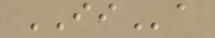IIa
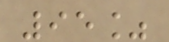95%
